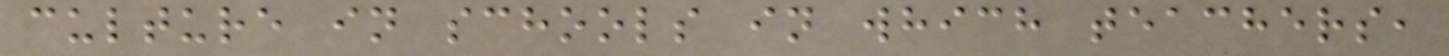culture in schools in which teachers,
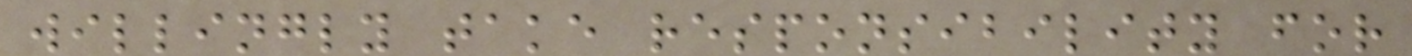willingly take responsibility for
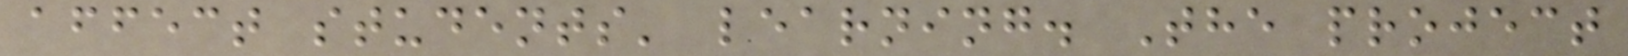affect students' learning. The project
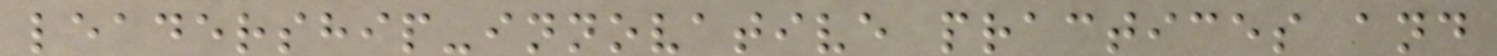leadership-innovative practices and
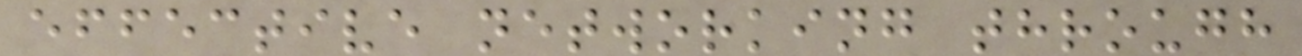effective networking through
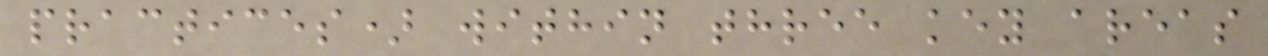practices) within three key areas
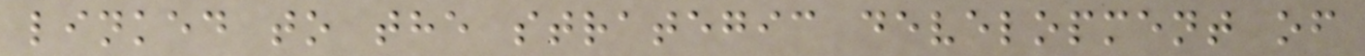linked to the strategic development of
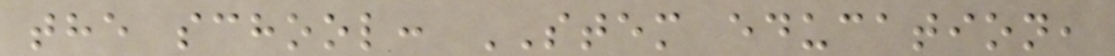the school: STEM education,
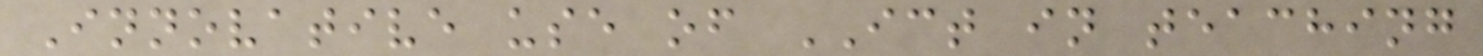Innovative use of ICT in teaching
